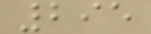295
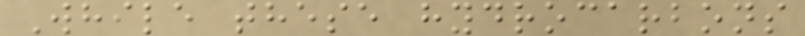While these hydrocarbons
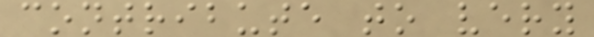contribute to very
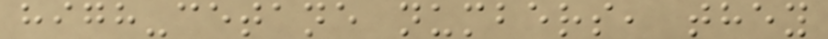high-cetane numbers, they
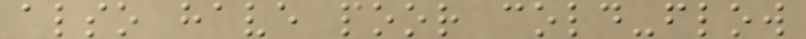also have poor cold-flow
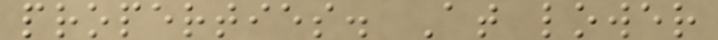properties. At lower
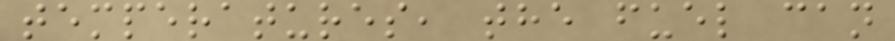temperatures, the fuel can
